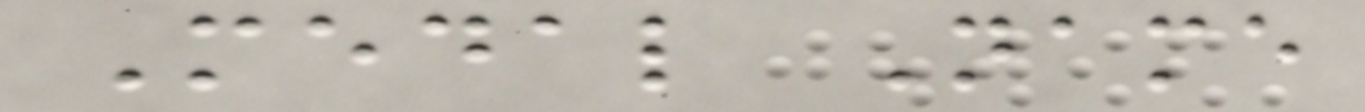Medal Name
